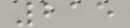215
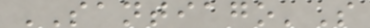SANTIAGO'S
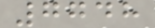7748
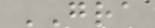GRA
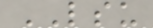LSU
